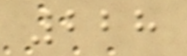228
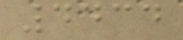4434
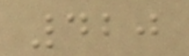420
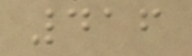416
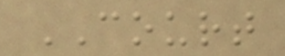COURT
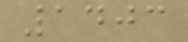1403
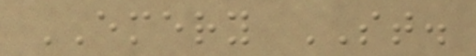EMERY ST.
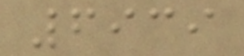6939
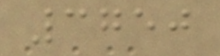3750
